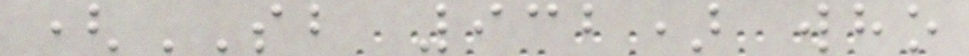(SB 932) who
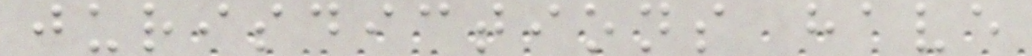jurisdictions have
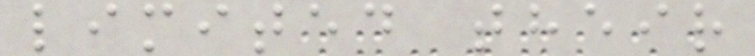limited their
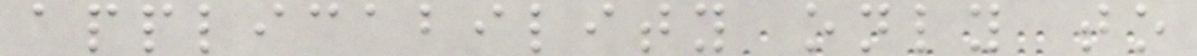applicability only to
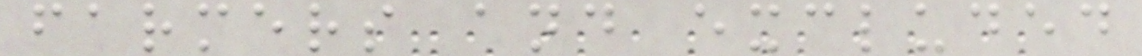farmers and excluded
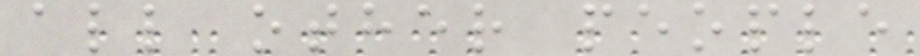all other people
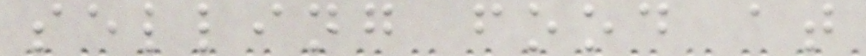selling food at
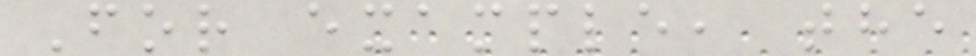For example, the
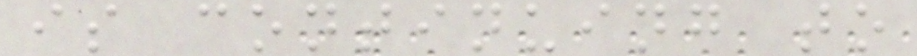is continuing to
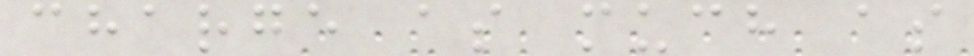charge as much as
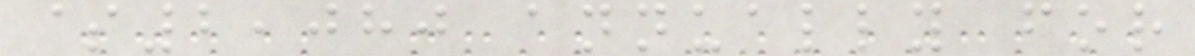$2,080 annually for
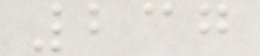237
